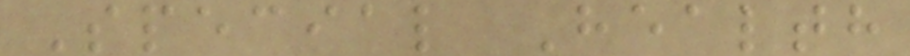Special Health
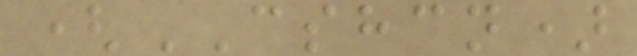(CSHCN)
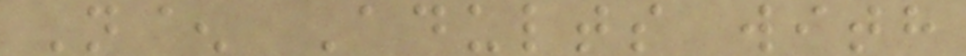N^ Adults with
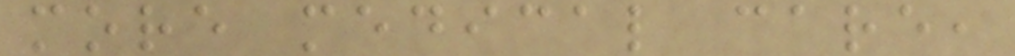more medical care,
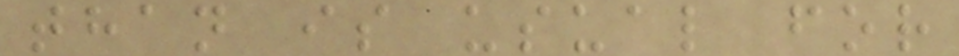than is usual for
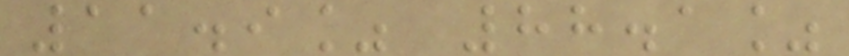11.9% 88.1%
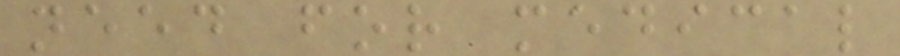need for medical
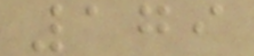179
